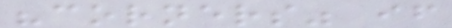"corners" if
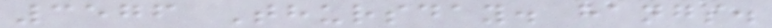3576 Thursday. hangs.
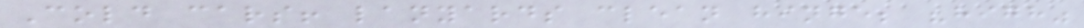Cold cars! lanyards clean hinge; "high"
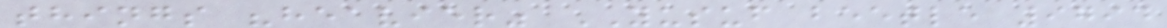things "heavier" YUSUF beetle 9794
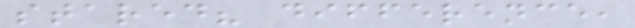stared? difference,
